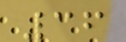36
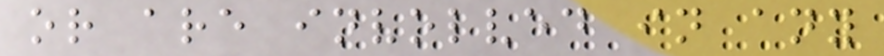or are involved in any
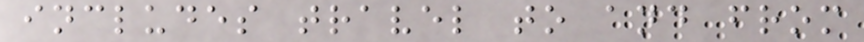includes travel to and from
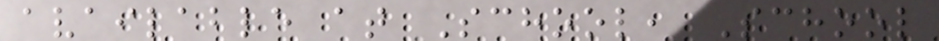available at School, School
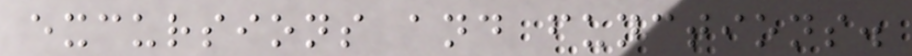excursions and functions.
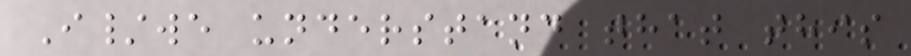I/we understand that this
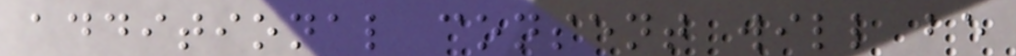additional consent will be
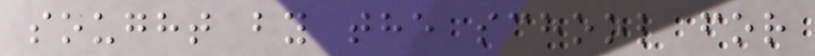sought by the school for
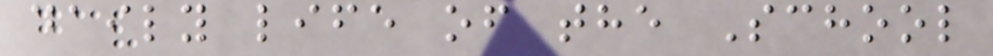daily life of the School
